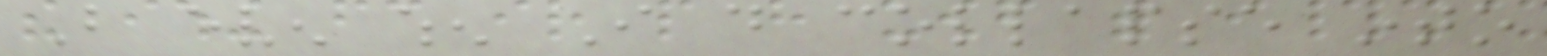But even when I do collapse into
